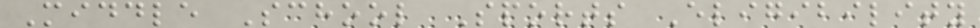Middle School Sports Eligibility
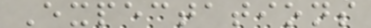Expectations
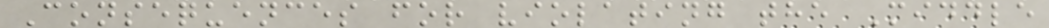Consequences for violating the Middle
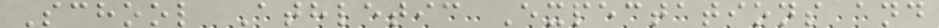School Athletic Expectations and
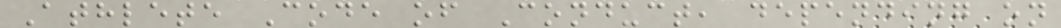Athlete Code of Conduct, depending on
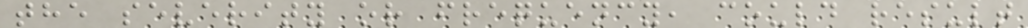the severity or frequency, could result
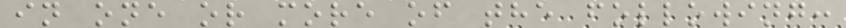in one or more of the following:
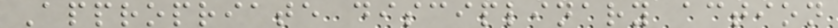Appropriate disciplinary action
